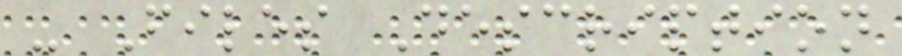- Files Description
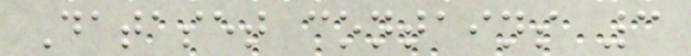Dataset contains 3
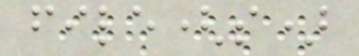file(s)
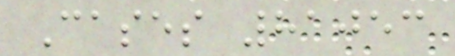Cases 81053
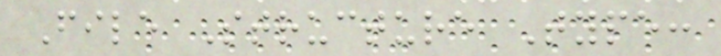File Structure Type:
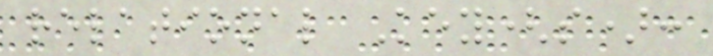relational Key(s):
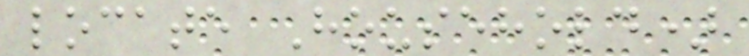locate Household)
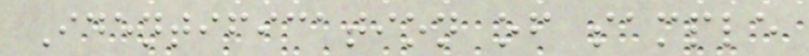Identification of sample
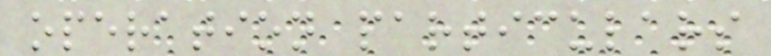operation particulars
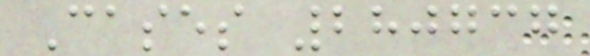Cases 280737
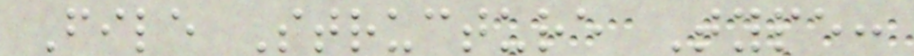File Structure Type:
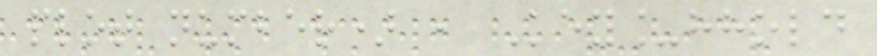plot number) , Key_hhold
